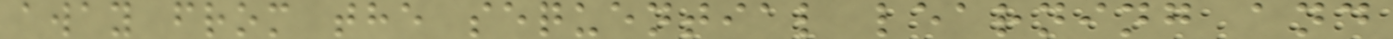away from the sequential learning and
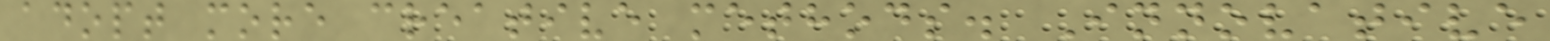adopt more creative methods. Innovative
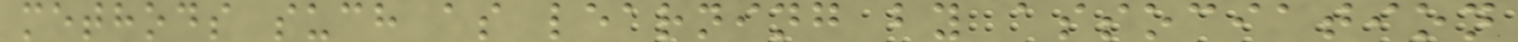methods such as learning by association
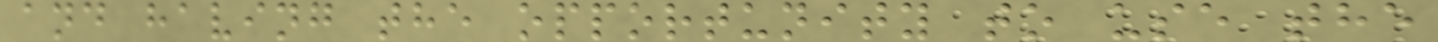and having the opportunity to use the
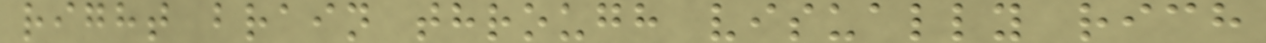right brain through visually rich
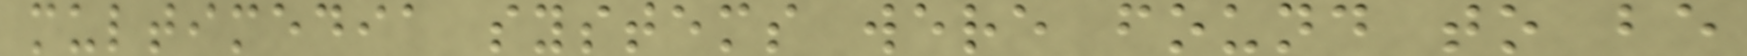multimedia systems were found to be
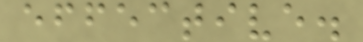effective.
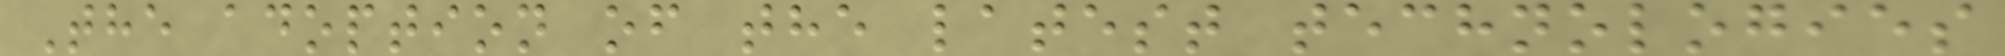The adoption of the latest technologies
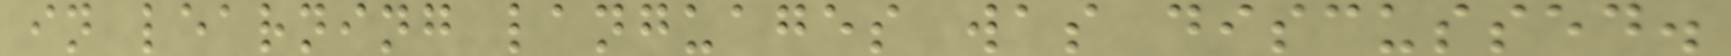in learning languages was discussed.
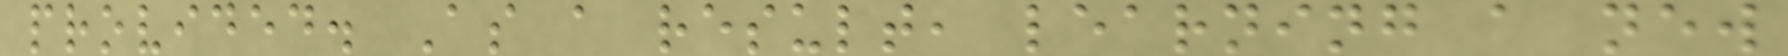provided. As a result, learning a new
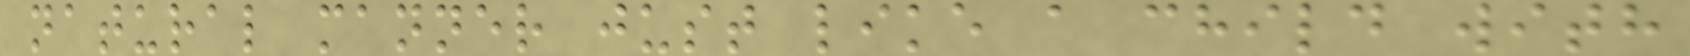natural manner just like a child with
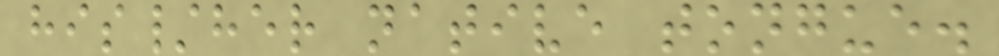his/her native tongue.
